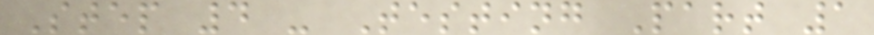Step 4 - Testing Part 1
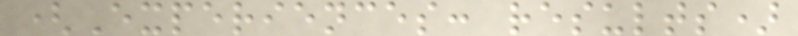(Experiences: results)
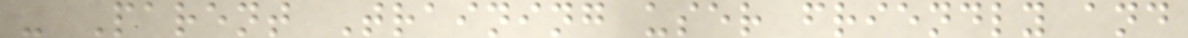- Parent Training user friendly and
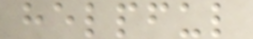helpful
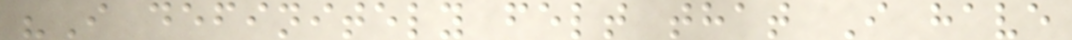"I definitely felt that I have
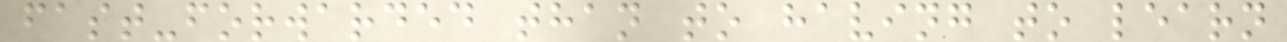fast-forwarded than to having to learn
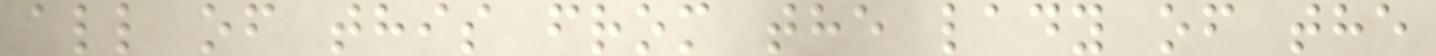all of this from the lady of the
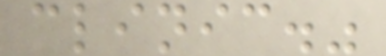clinic."
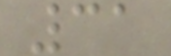31
